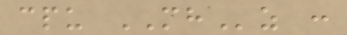cpu MHz :
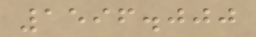1596.000
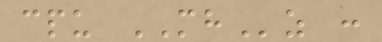cpu MHz :
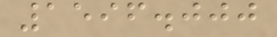1596.000
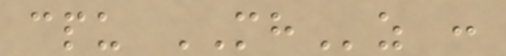cpu MHz :
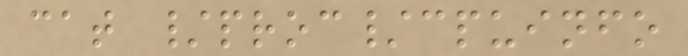cat /proc/cpuinfo
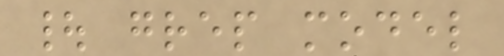| grep model
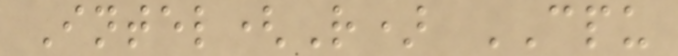Intel(R) CPU
